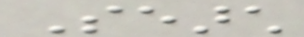Search
